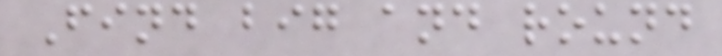Find big and round
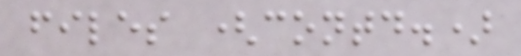files (contd.)
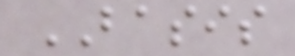BASIS
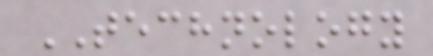TECHNOLOGY
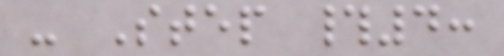- Step #4:
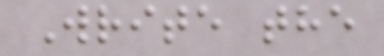Write the
